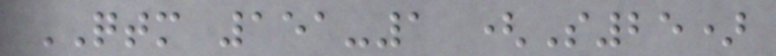QTM 151-1 (S25)
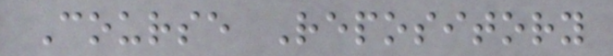Course Repository
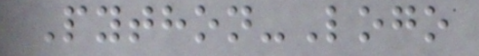Python-Logo
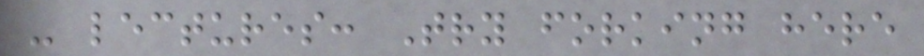- lectures: Try forking here
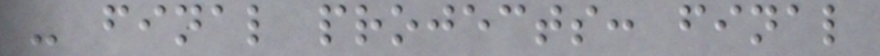- final projects: final
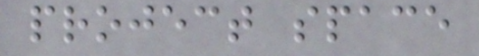project space
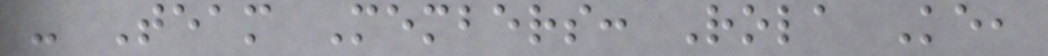- Team Members: Rola Ke,
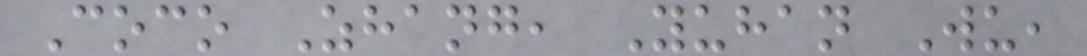Coco Zhang, Yuhan Wu,
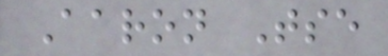Aaron Tse
